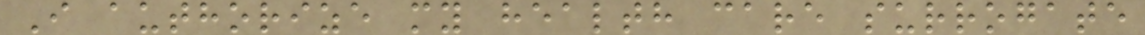I authorize my health care surrogate
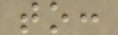to:
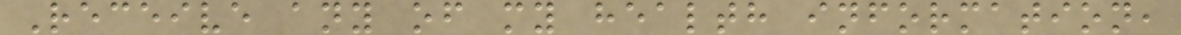Receive any of my health information,
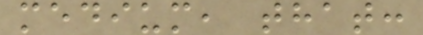medium, that:
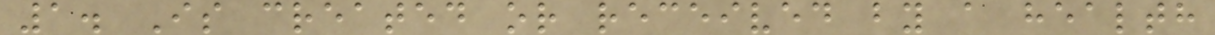1. Is created or received by a health
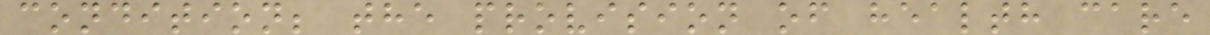condition; the provision of health care
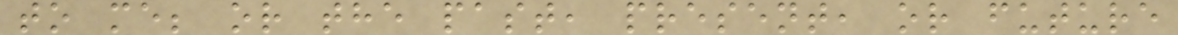to me; or the past, present, or future
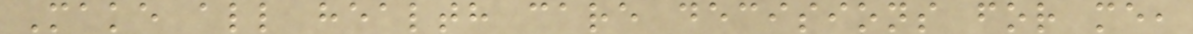Make all health care decisions for me,
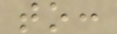to:
